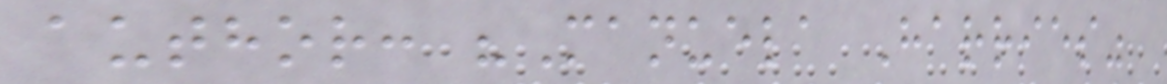author: "Manuela Harries"
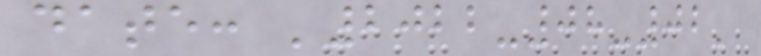date: '2022-08-02'
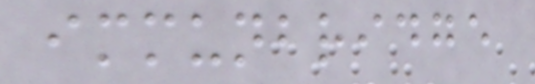immunbridge
